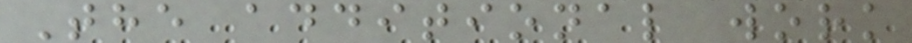The additional work
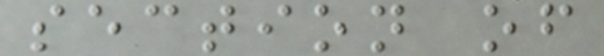section of
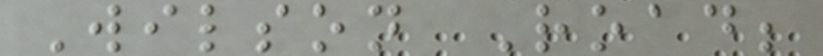Wilson Road;
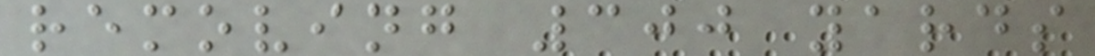removing 300 yards
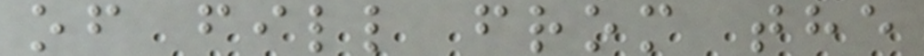of fill from the
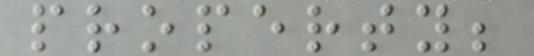property;
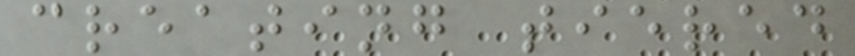creating tiered
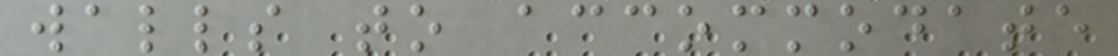walls to accommodate
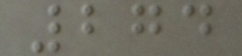274
